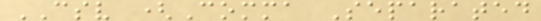CSV (Comma Separated
